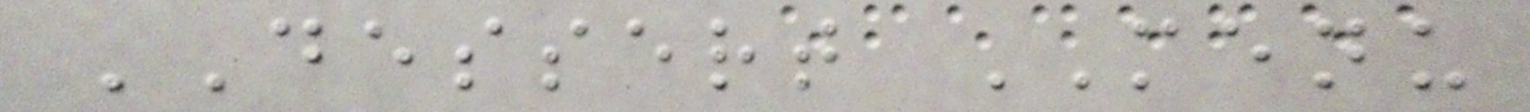DESSERT MENU
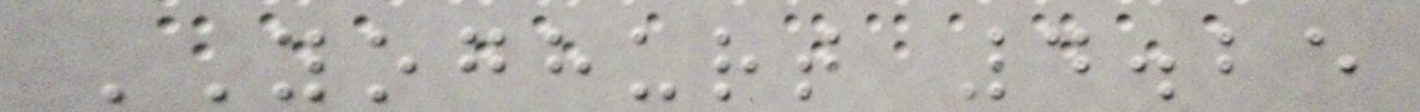YOGHURT 4.25
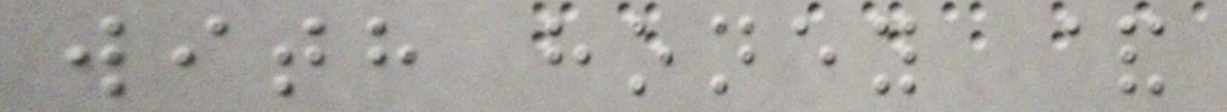with honey &
